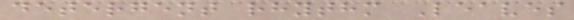detergent rhythm Leaves
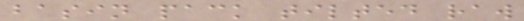basin pack tilted raw
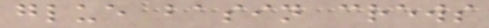glue basin crews
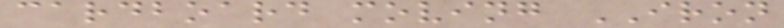cardboard moving IRON
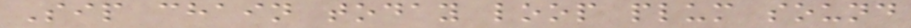Sip chain today loop plum sound
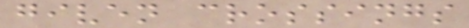given crossings
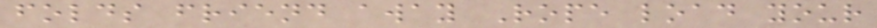folds friend away Rope load your
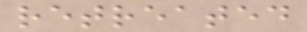retreated
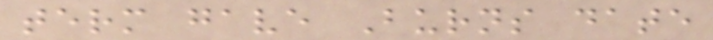term gave Burns date
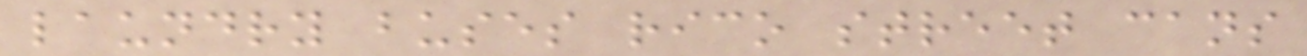laundry buses rico street cans
